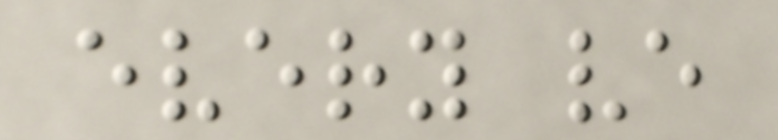every ve
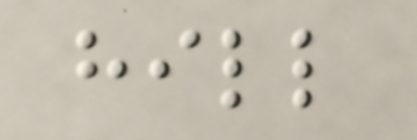hill
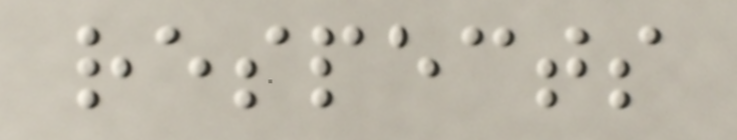respects
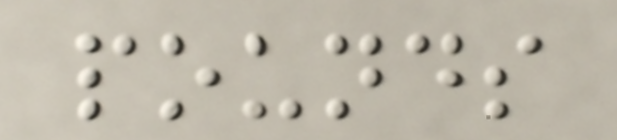pounds
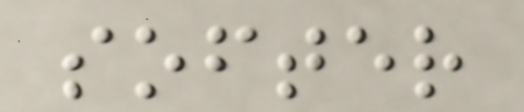softer
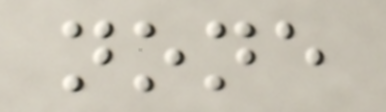none
